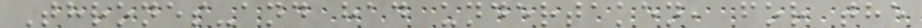Thrones-and had undertaken, for the
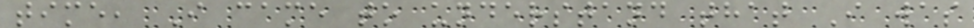time, I came to understand that I was
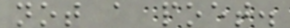not a poet.
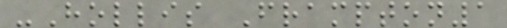-Hollis Frampton1
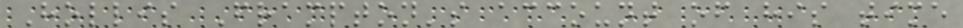Hollis Frampton's account of his time
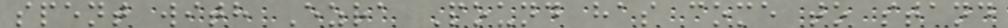spent with Ezra Pound has come to stand
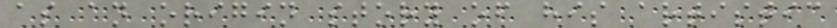as an origin story of his artistic
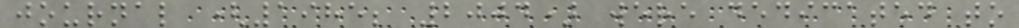journal (1985; 2004) were dedicated to
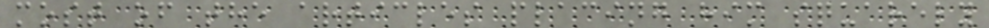most of the articles placing him squarely
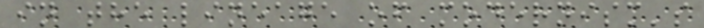in the lineage of modernism's
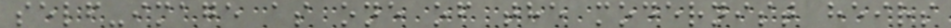self-image as one of the modernist heirs
